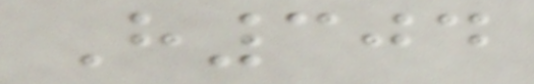H304
